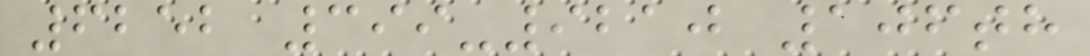6252 399-9210 106th
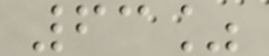63%
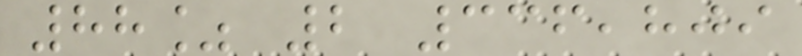88% 2 336,809
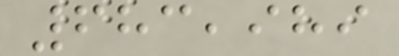683,989
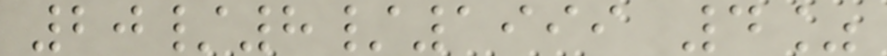20/8/1999 4%
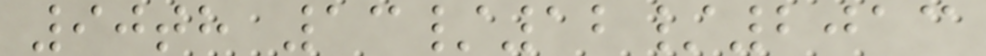90th 13/12/2013
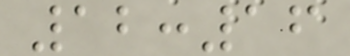12:16
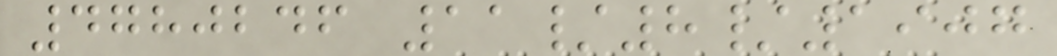4780246 11/8/1907
